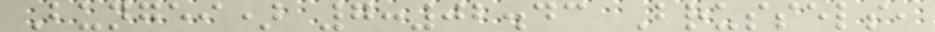Bungei) 7:02.43 Brussels,
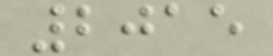2015
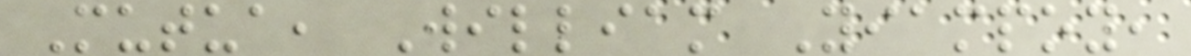Mutua, William Yiampoy,
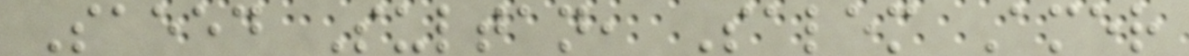Saeed Sultan, Salem Amer
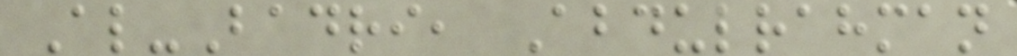Al-Badri, Abdulrahman
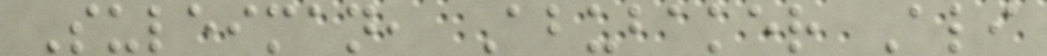Suleiman, Abubaker Ali
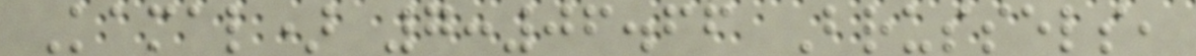Kamal) 7:06.66 Brussels,
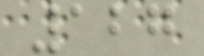127
